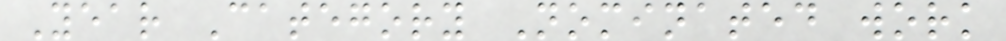Year Category Nominated work
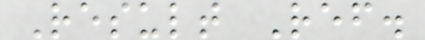Result Ref.
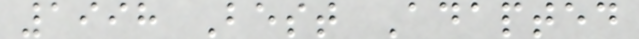1998 Best Adapted
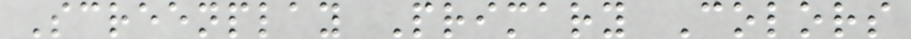Screenplay Primary Colors
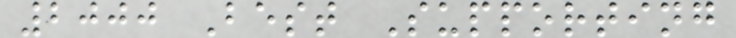2000 Best Supporting
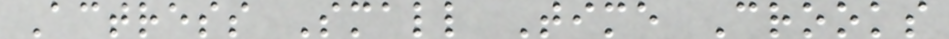Actress Small Time Crooks
